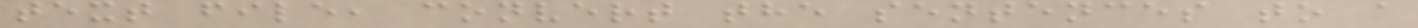text file, convert the sentences to a
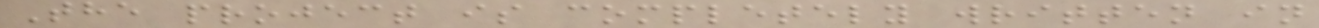The project is completely written in
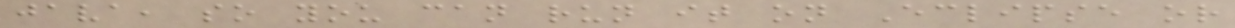java, so you can run it on Eclipse or
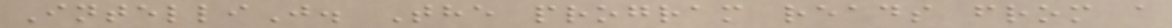IntelliJ. The program reads from a
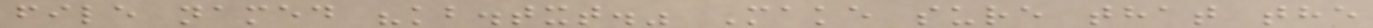file named "kb.txt." Make sure that the
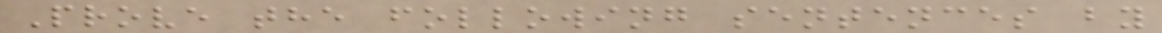Prove the following sentences by
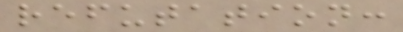refutation:
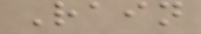Rain
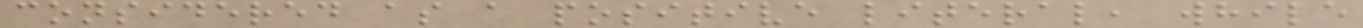considered as a positive literal, while
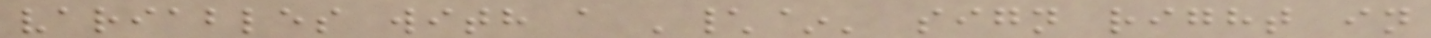variables with a '\~' sign right in
